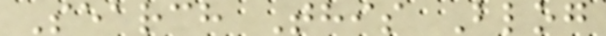Search This Blog
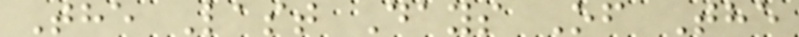The Last Days Of The
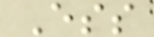Ess
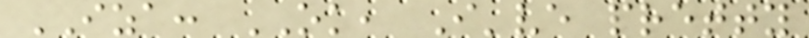IZA: OK, I've pretty
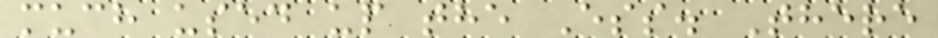much used up the Ess. There
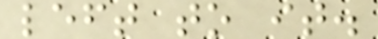left to it.
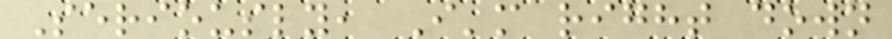Seriously, I'm right down
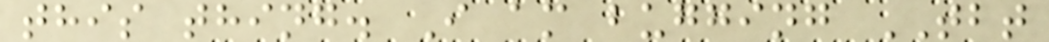this thing. I am bugging TBT
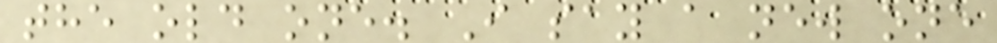the old one. I say a new one
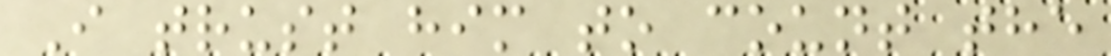I trust him to count the
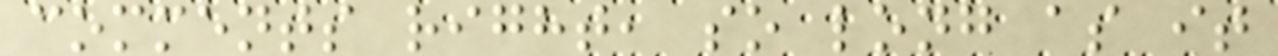comments right, so long as it
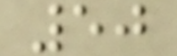50
